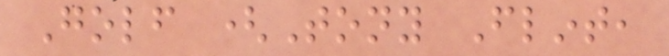Golf (Tony Flint,
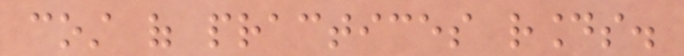cost of practices rounds.
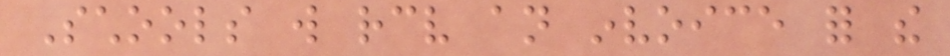Schools will receive an invoice for the
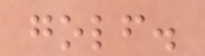golf.
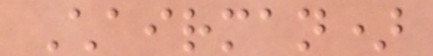Chairman)
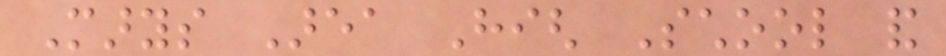Marys Area High School and
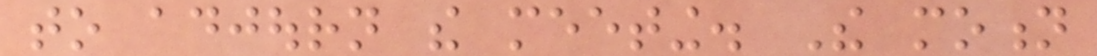to adjourn the meeting. The motion
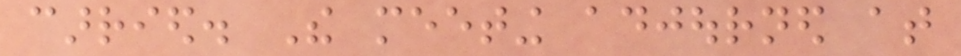carried. The meeting adjourned at
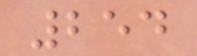254
